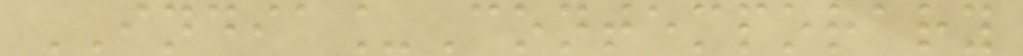INDIA_Contemporary
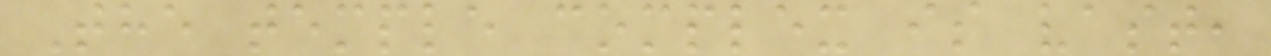The temple complex is vast,
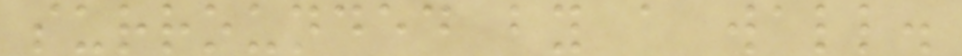surrounded by a wall.
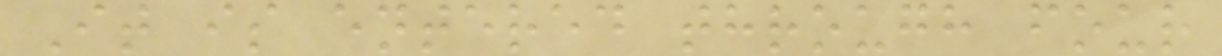It is entered through four
